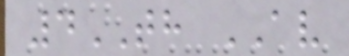4TH AV
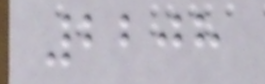2208
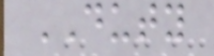DUTY
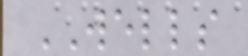WELLS
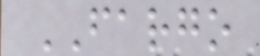FARGO
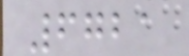6721
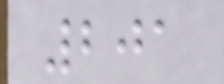201
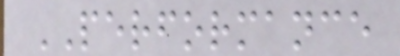PERFORMANCE
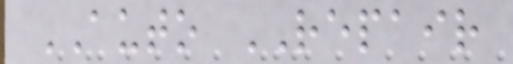AUTO REPAIR
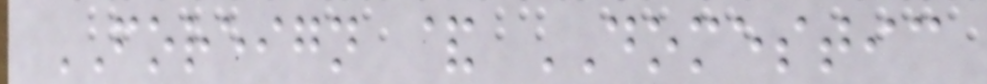FOREIGN & DOMESTIC
